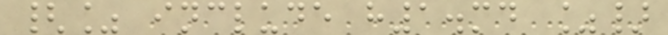{% include h1.md %}
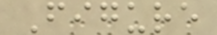Figure
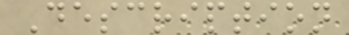Description
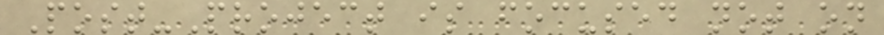Post-Project is focused not on
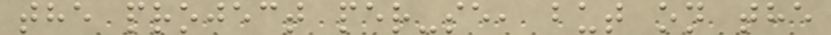the project per-se, but on the
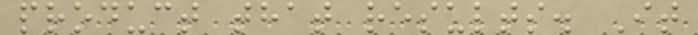product that results. It
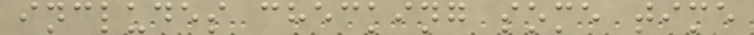includes checking some time
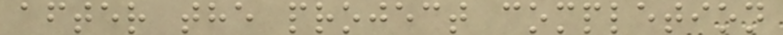after the project completion
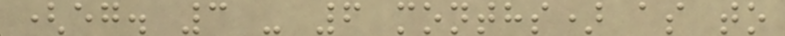(eg. 3 - 6 months) as to
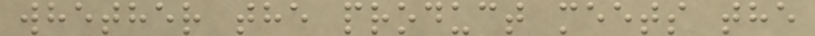whether the product meets the
